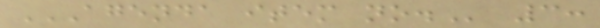AGENDA ITEM NO. 3:
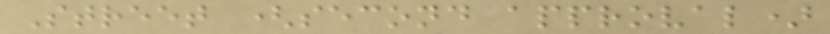Street (second approval)
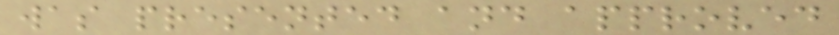was presented and approved
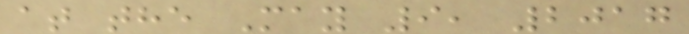at the May 9, 2017
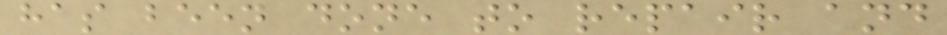has been done to repair and
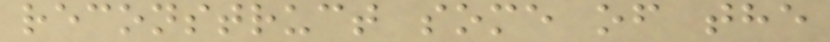reconstruct some of the
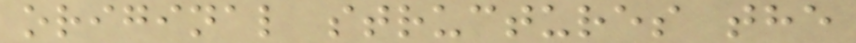original structures the
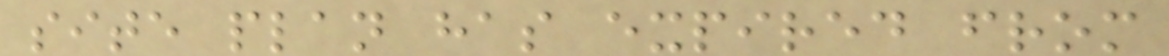site plan has expired from
